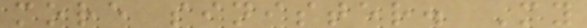more sinister. My
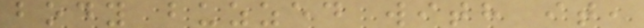body buzzed with it,
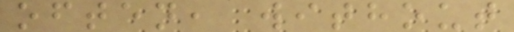often, without
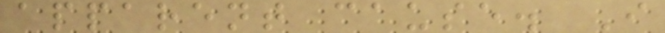apparent cause. I
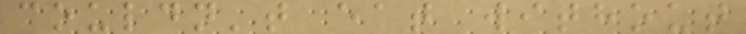couldn't eat without
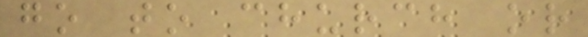go to church or
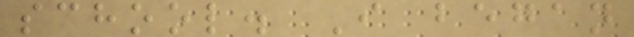school. I began
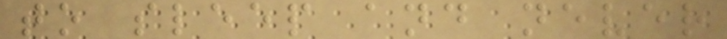to sleep and never
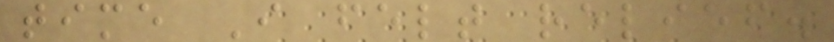time I felt relief.
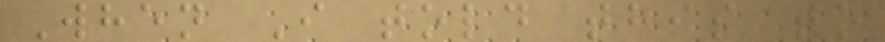When I told this to
